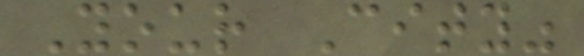Your City"
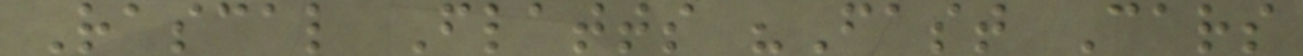Rascal Flatts "Fast Cars
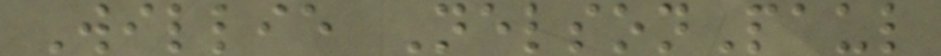Willie NelsonPaul
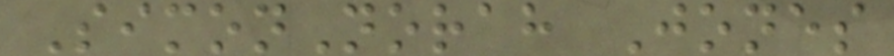SimonNorah Jones
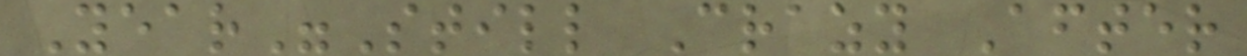Year"Still Crazy After
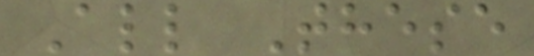All These
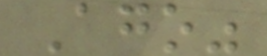Ago"
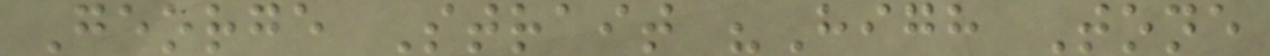George Strait "High Tone
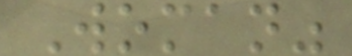Woman"
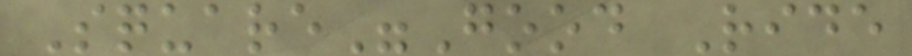Square"Good Ride
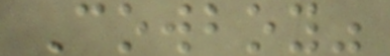Cowboy"
